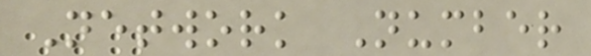Network Number
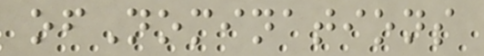ofNominations
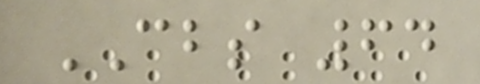CBS 64
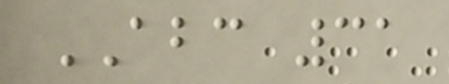ABC 31
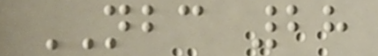NBC 28
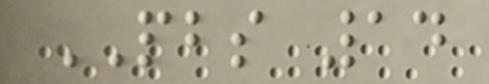PBS 14
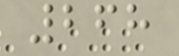268
